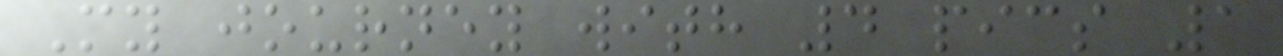My journey with 4 pics 1
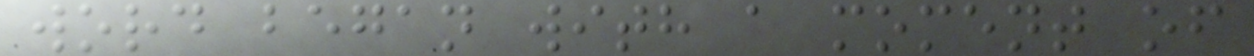word began with a moment of
